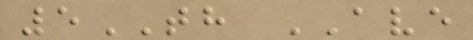5TH AVE
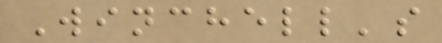Winchell's
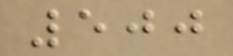500
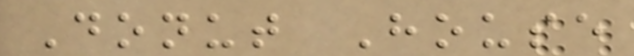Donut House
